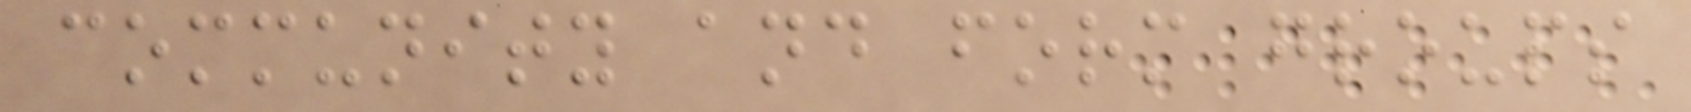community and form groups
